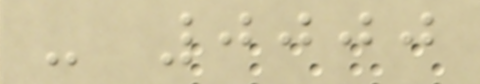- 0000
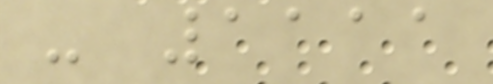- 1111
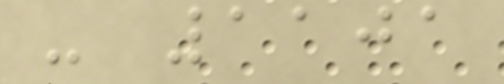- 1101
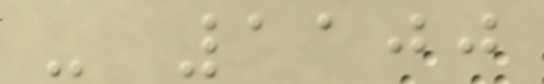- 1100
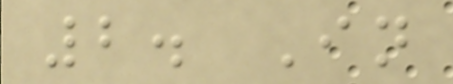2. In
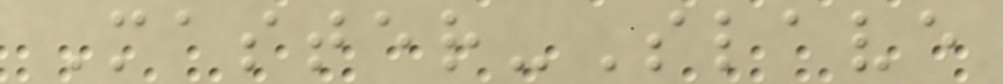Master-Slave
